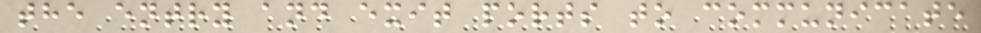the entry and exit ports to communicate
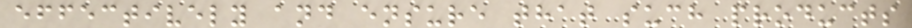effectively and ensure that such products
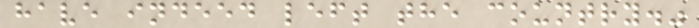have indeed left the country."
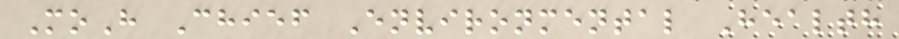MoH Chief Environmental Health
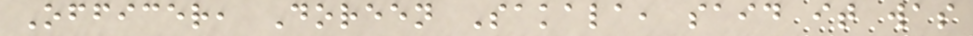Officer, Doreen Sakala, said it was
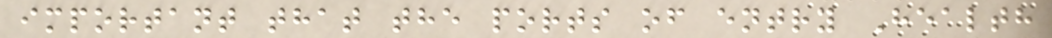important that the ports of entry Health
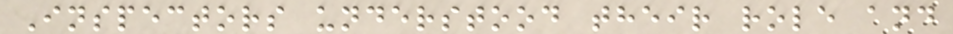Inspectors understood their role and
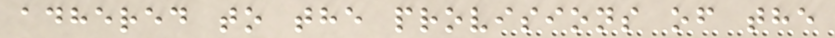adhered to the provisions of the
